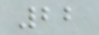22
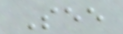See
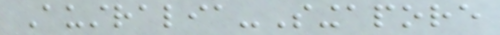Australia-Singapore
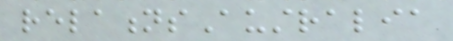relationsAustralia
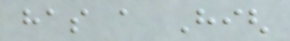has a High
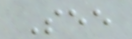See
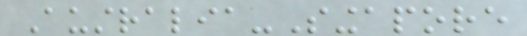Australia-Singapore
